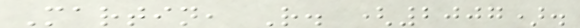Martin, R. (2007).
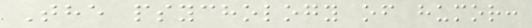The psychology of humor:
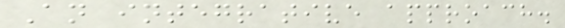An integrative approach.
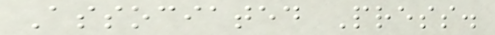Associated Press.
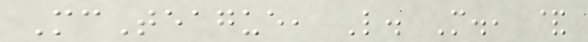McTeague, L. M., &
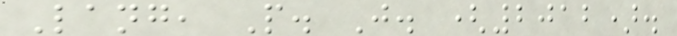Lang, P. J. (2012).
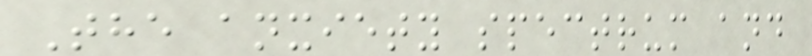The anxiety spectrum and
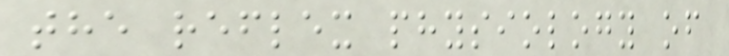the reflex physiology of
